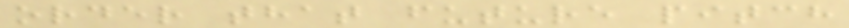order that future pitch
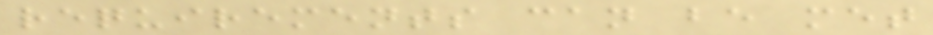requirements can be met
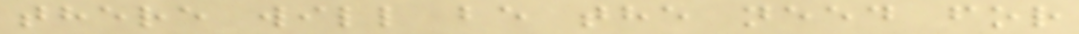there will be the need for
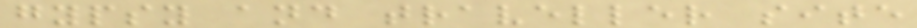gypsy and traveller site
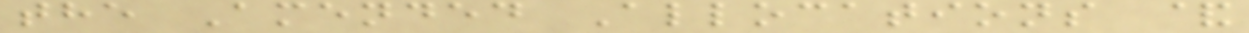the Amended Allocations &
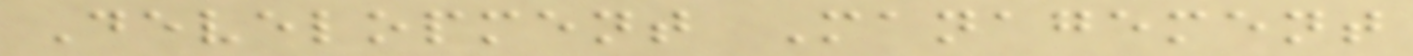Development Management
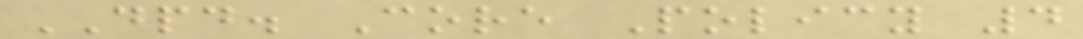DPD. Core Policy 4
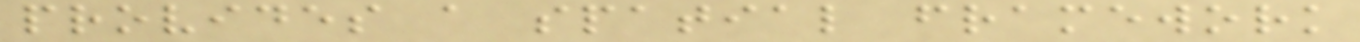provides a spatial framework
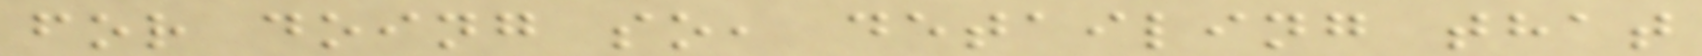for doing so, detailing that
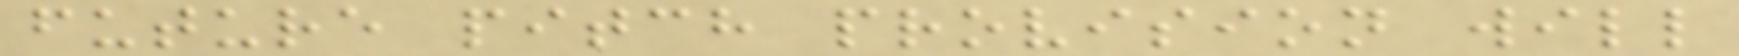future pitch provision will
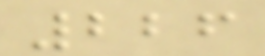226
